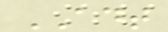ADT
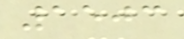1503
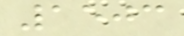1503
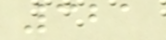321
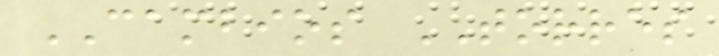CAMBIOS TORRES
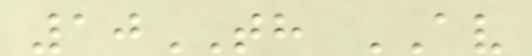10TH AV
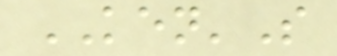KEN'S
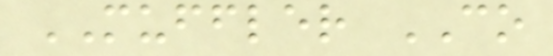MUFFLER CO
